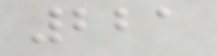221
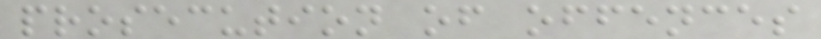prosecution of offences
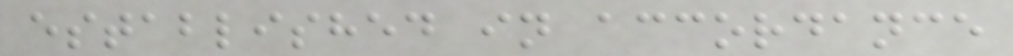established in accordance
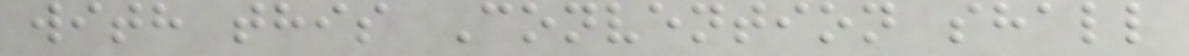with this Convention shall
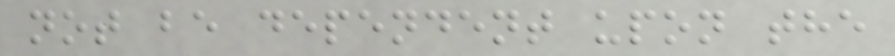not be dependent upon the
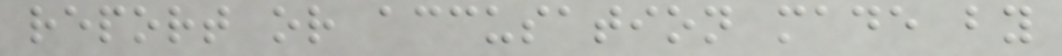report or accusation made by
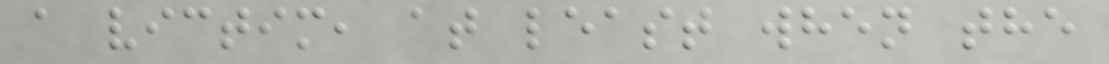a victim, at least when the
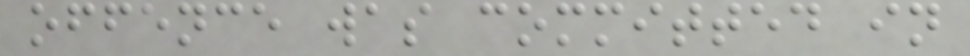offence was committed in
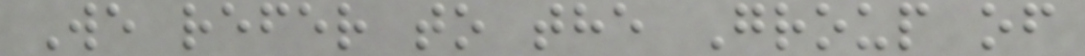We refer to the Group of
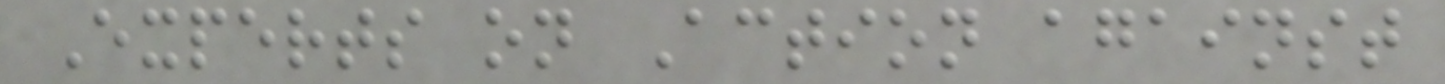Experts on Action against
